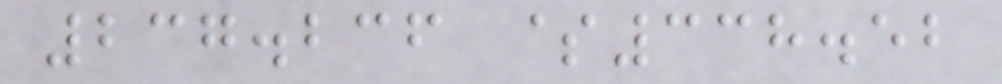237.236 $338.52
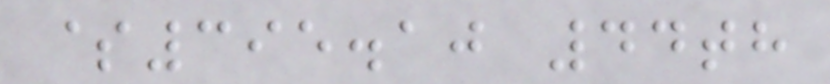$395.10 44th
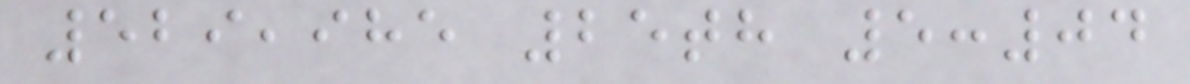529,985 25th 5:04
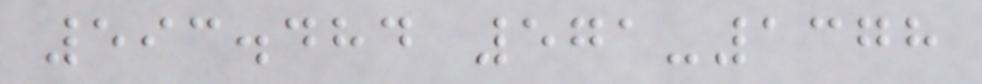593.484 571-1378
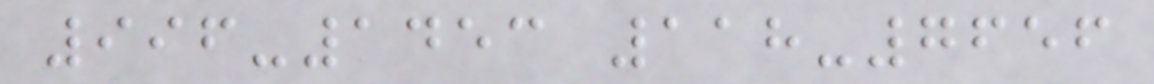996-1453 118-7656
